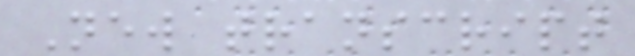New transcript
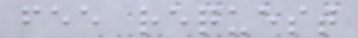fee request
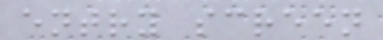entry screen
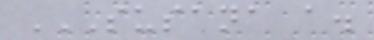SUSANA A.
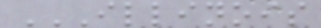ILLINOIS
